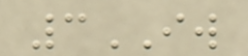3IW
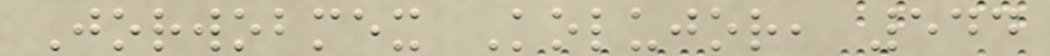Jorwobmex Kolujor, 544
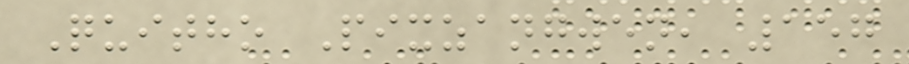Quitho Pixzangwen, 157
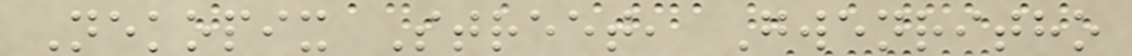Nekopix Street, Gwenritho
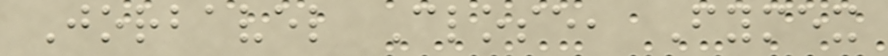Jorbavel Close, Fymex
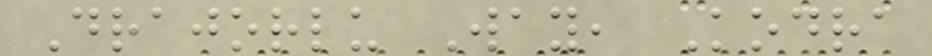Drajorlu Way, Kodra
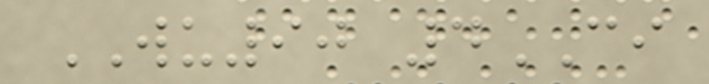WU90 4CI
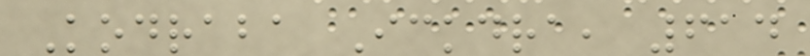Kodraba Ickdra, 614
